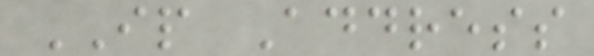IP Address
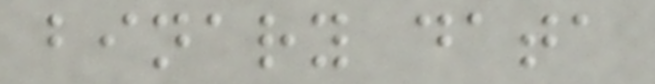binary data
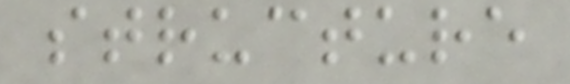structure
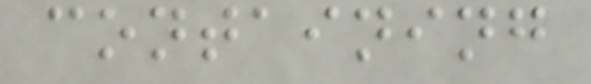containing
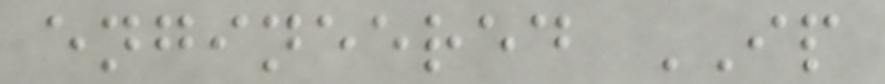engineered IP
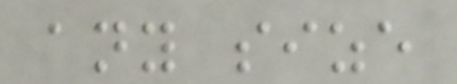any size
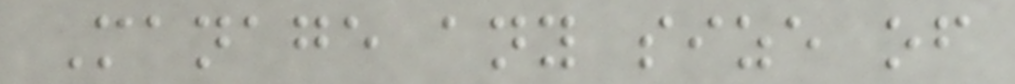Manage any size of
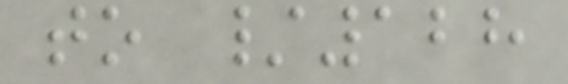to /128
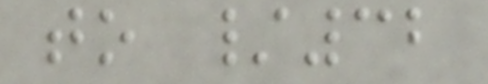to /32
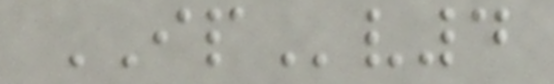IPv4
